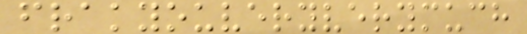frakyouveryverymuch
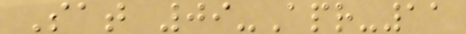Sat 09-Apr-11
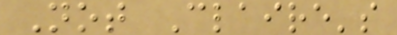Not Claire's
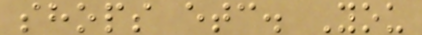shops etc. You
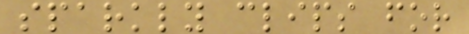sparkly clips for
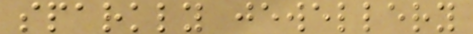sparkly jewellery
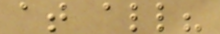at all?
